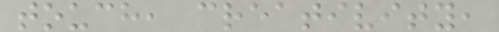touch, creativity,
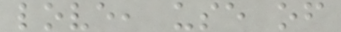love, use of
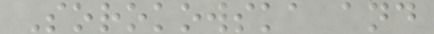Sorokowska and
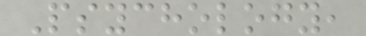Psychology,
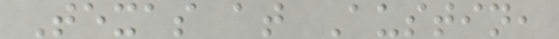Texas at Austin,
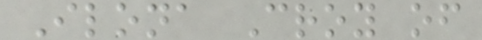Ilona Croy of
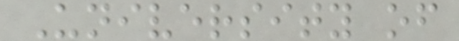University of
